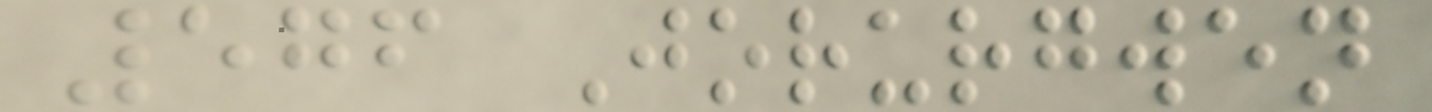576 Jorurgwen
